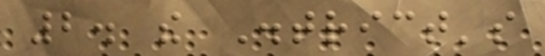2. the District's
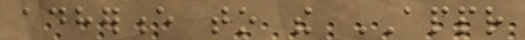adherence to the APPR
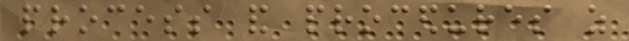process and procedures as
